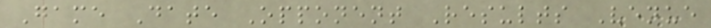Game Date Opponent Results Venue
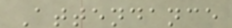Attendance
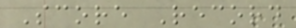Score Record
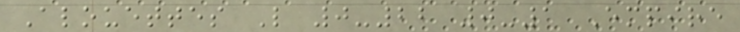Alouettes L 0-22 0-1 Empire
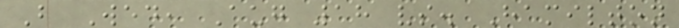B Wed, Aug 18 vs. Hamilton
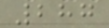287
